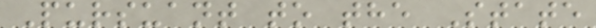Pursuant to the State
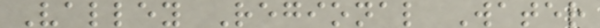Valley Regional Water
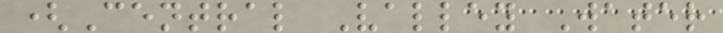(Central Valley Water
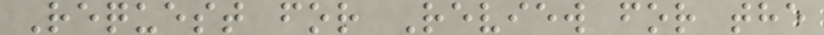Request for Review for the
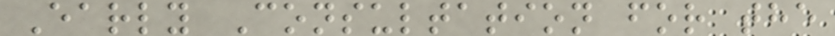Early Consultation for the
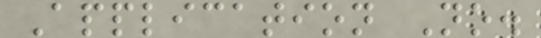Application No.
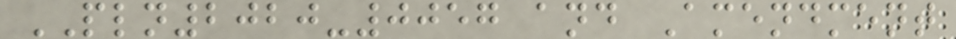PLN2020-0057 and Amendment
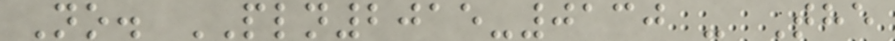No. PLN2015-0130 - The
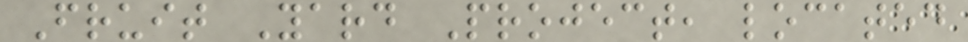Fruit Yard Project, located
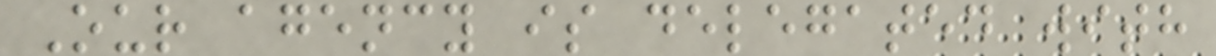Our agency is delegated with
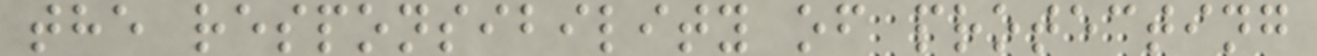the responsibility of protecting
